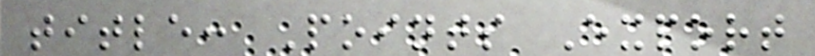title: Points Export
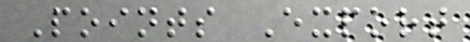Points Export
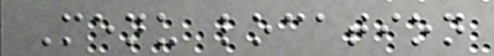Menu location
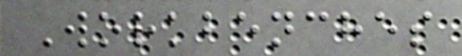Workbenches
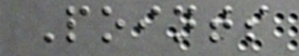Points
